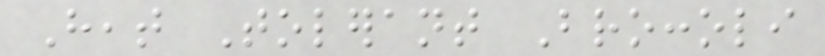Heat Tolerant Broccoli
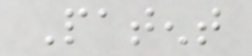Patent
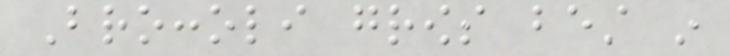Broccoli grows best in
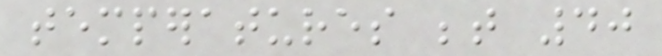temperatures between 40
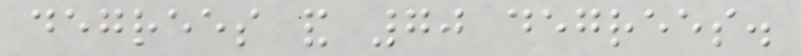degrees and 70 degrees.
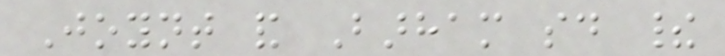Joynt and Barham said their
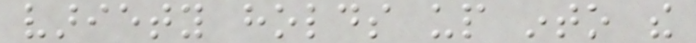variety holds up into the
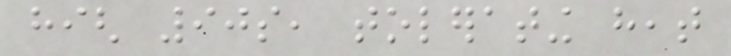high 90s, tolerating heat
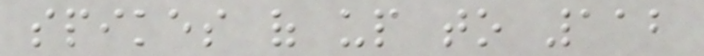spikes of up to 112
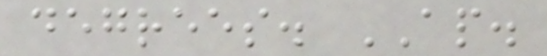degrees. AP.
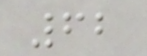62
